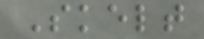Skelt
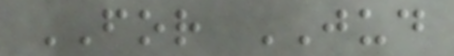FOR JUD
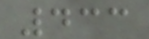433
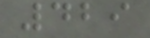429
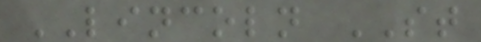LINCOLN ST
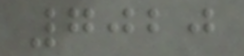7020
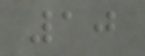10
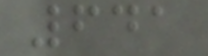641
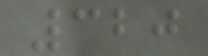320
